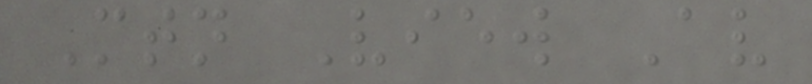Mtn View Av
